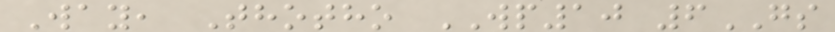Way, Thotho WP10 6GS
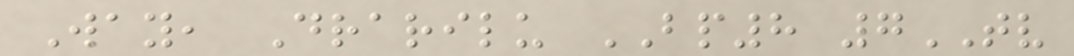Way, Drarilu BP8 7TV
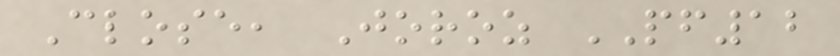Close, Joroz PF12
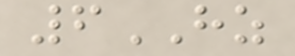6HZ
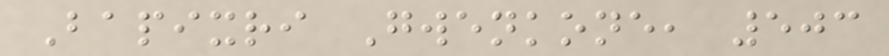Bapixri Gwenkone, 503
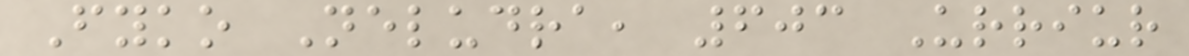Fyko Neludra, 603 Urriur
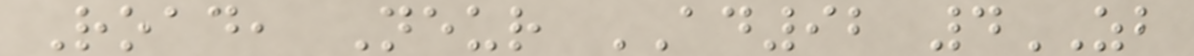Road, Neur AD92 4ZB
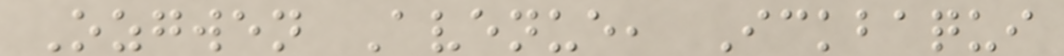Ozgwen Avenue, Ickbaqui
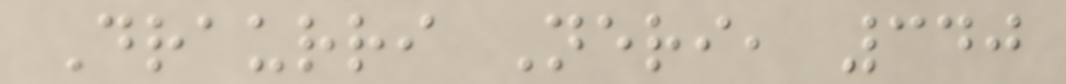Draurri Neri, 340
